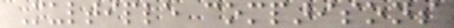Multiple comparisons
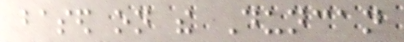based on the Duncan
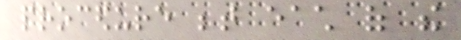procedure between each of the
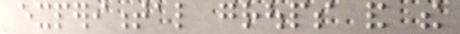experimental groups and the
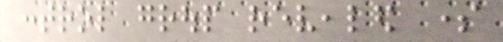control group revealed some
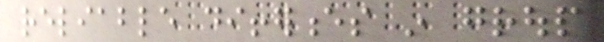reliable differences in group
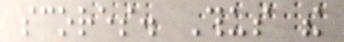scores. Thus the
